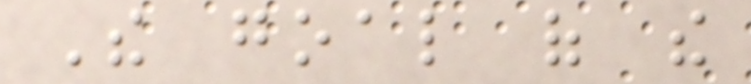The goal of the
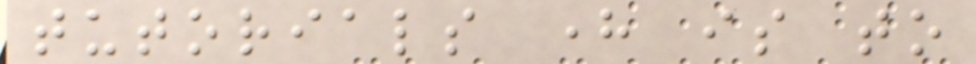tutorials here is to
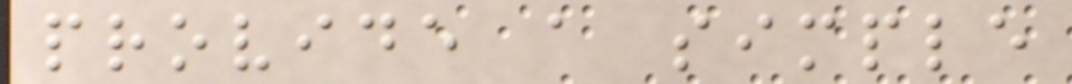provide a simple
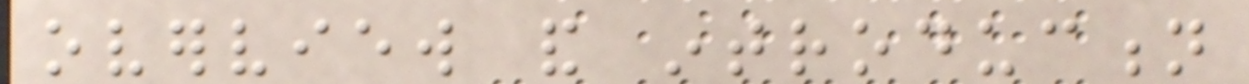overview and introduction
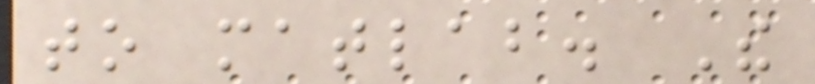to matlab. The
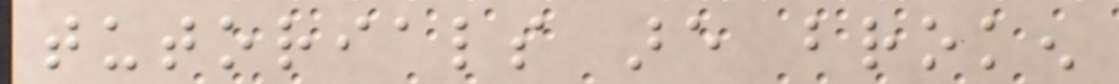tutorials are broken
